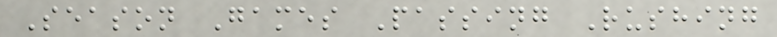Season Games Passing Rushing
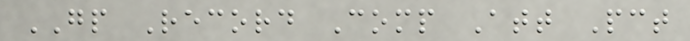GP Record Comp Att Pct
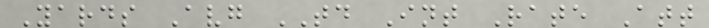Yards Avg TD Int Rate Att
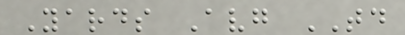Yards Avg TD
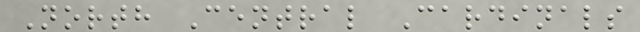North Central Cardinals
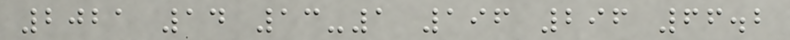2021 14 13-1 196 296 66.2
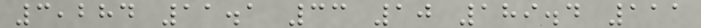3,284 11.1 33 10 189.4 111
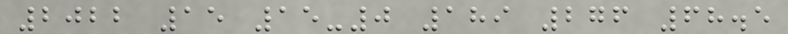2022 15 15-0 189 276 68.5
